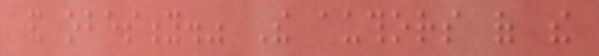and obesity." The authors of the
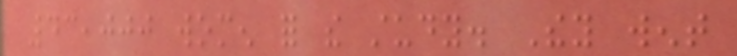43,000 women for the study. They went
